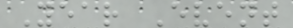Year Event
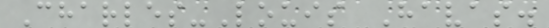Charles-Louis Havas.
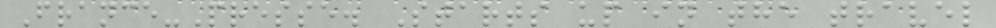France-Presse. Starts up in the travel
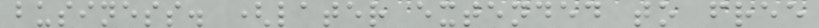business. (later extended to free
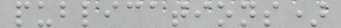publications)
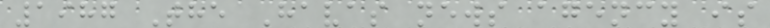1987 The Havas news agency is
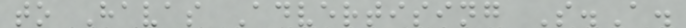to Havas Advertising S.A.
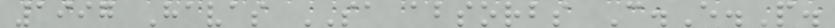1997 Havas SA absorbs C.E.P.
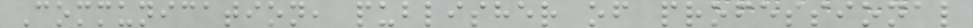Communication, publisher of professional
